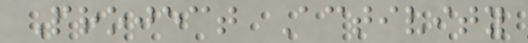Project Activity
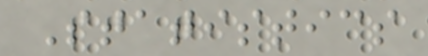Statistics
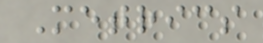Metrics
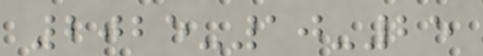2025-10-25
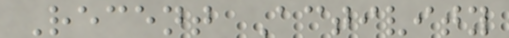Recent Activity
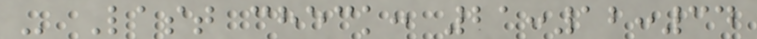- Last check: 21:12:34
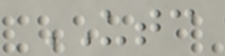UTC
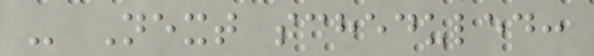- Next scheduled:
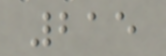215
